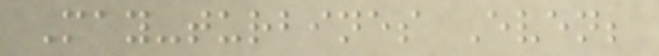May-turbines Even;
